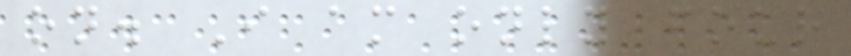on. I am only four
